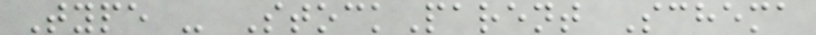Type - StockParent Schema
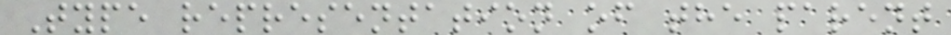Type representation of the parent
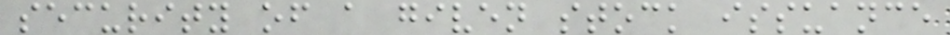security of a given stock issuance
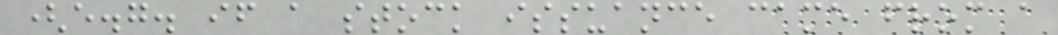(e.g. if a stock issuance came from a
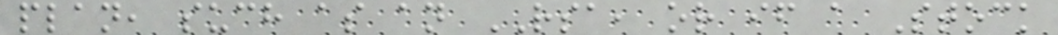plan, such as an RSA, or if a Stock
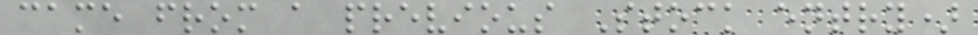came from a previous Stock entry)
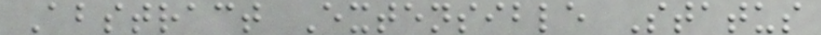Abstract Extensible Status
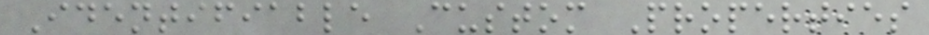Identifiable Custom Properties
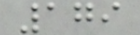179
